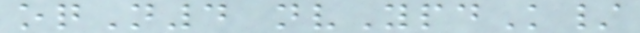oqN4 nvYpdK/
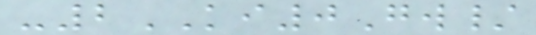-2KI0Gw/
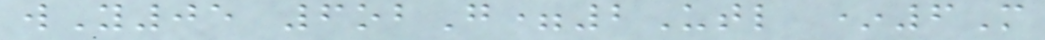wY05 6obG=2Utl *6M
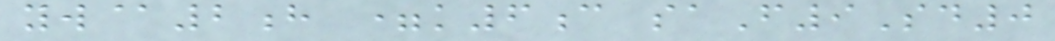yw@2h =k6c saF9Sd0
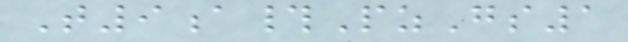T9a#PzGs1
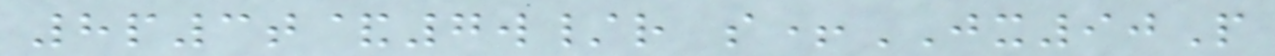8p3t&7w/r s+JX90P
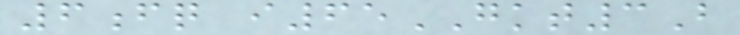6fq i65GKT3B
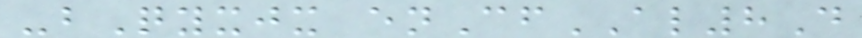-bQyxjx enCfAL8D
